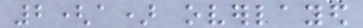2(a) overlayed
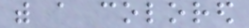with a colored
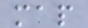map
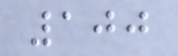100
